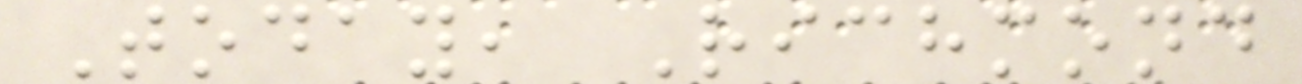Today, Richmond
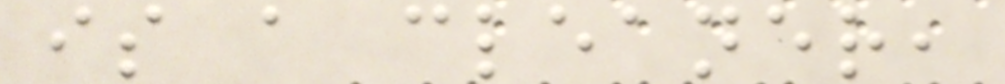is a cleaner,
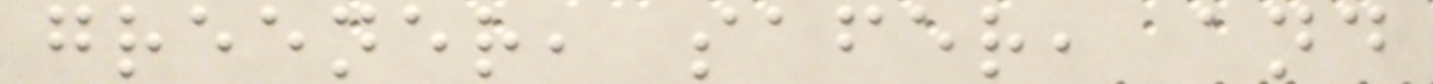greener, safer, and
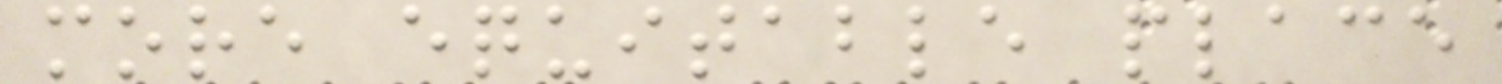more equitable place
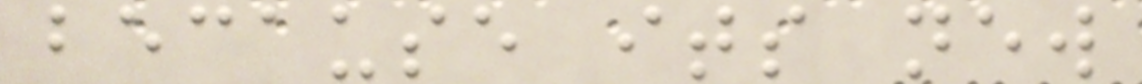because its new
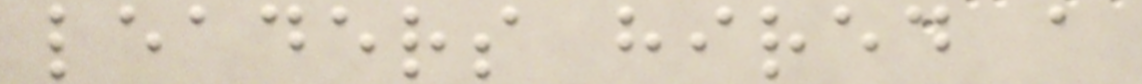leaders hired a
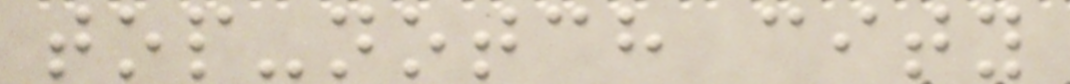top-notch city
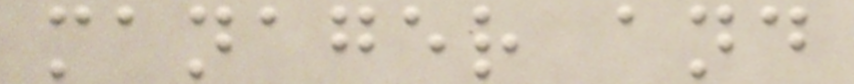manager and
